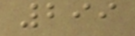299
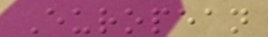European
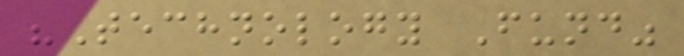"Technology Fund"
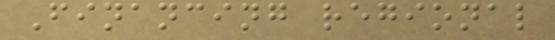Financing regional
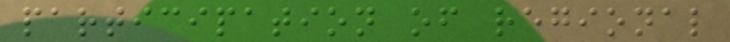participation of regional
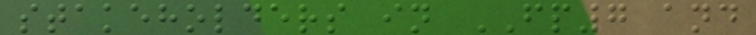stakeholders in FP7 and
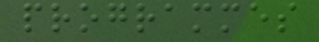programmes
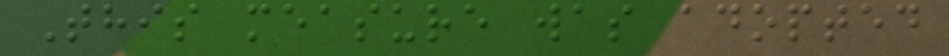This measure was adopted
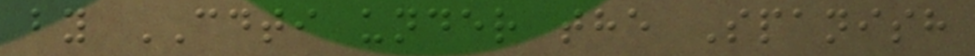by CDTI under the Spanish
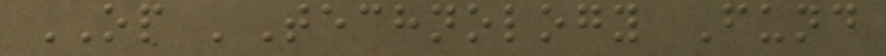OP 'Technology Fund
